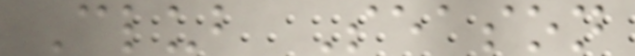Club Season
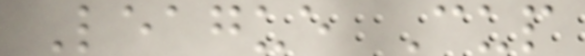League Cup
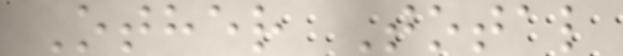Other Total
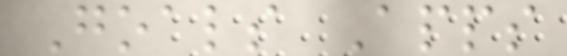Goals Apps
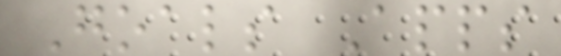Goals Apps
